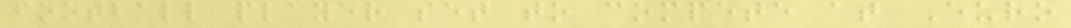football player set to compete at Euro
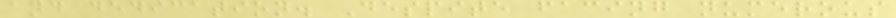and dedication. Despite facing numerous
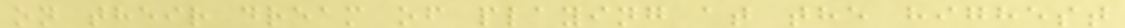on their dream of playing at the highest
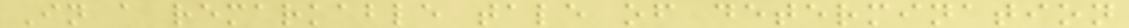In a remarkable tale of determination
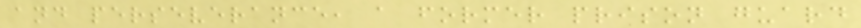and perseverance, a former prison guard
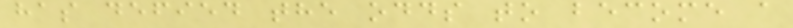has defied the odds to become a
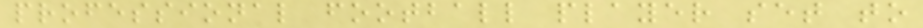professional football player set to
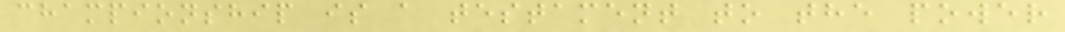championship is a testament to the power
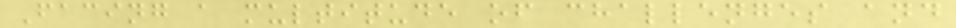Facing a multitude of challenges and
